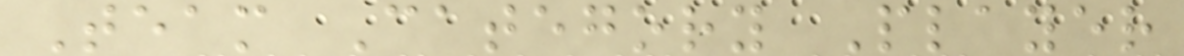Team Category Player
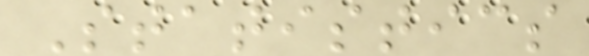Statistics
